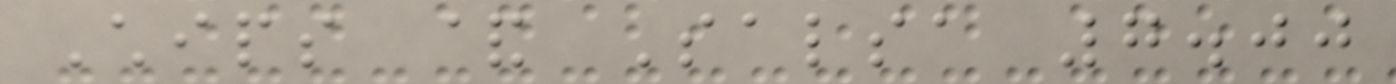Chips & Salsa 7.00
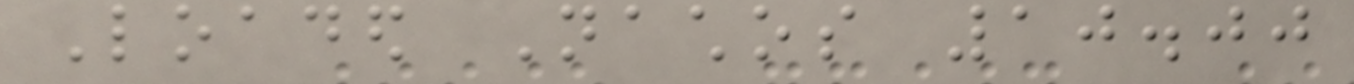Loaded Nachos 10.00
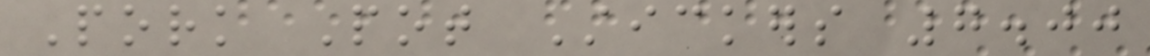Pork Pot Stickers 7.00
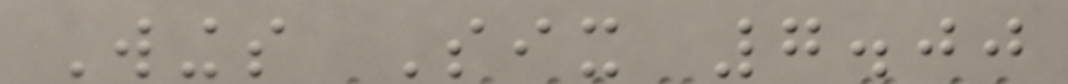Wings Six 7.00
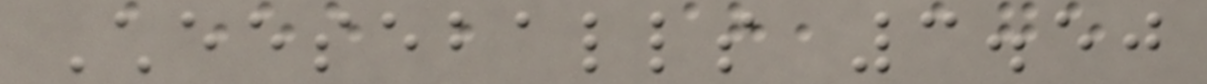Cheeseballs 3.50
